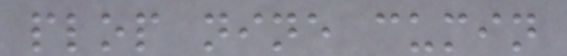plop nine cumin
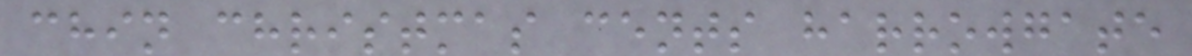chin christmas cents harrowgate
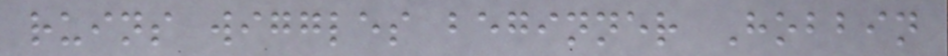ruins wiggles beginner Hobbin
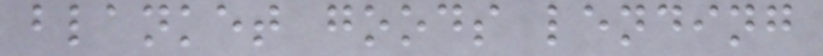blanket goods lending
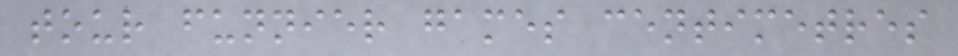tour funnier games centimetres
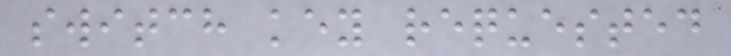switch key requested
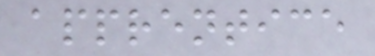apprentice
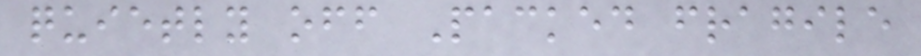quietly off Packed fragile
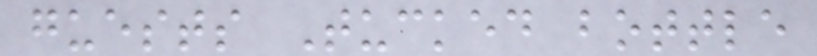guests Tucked bottle
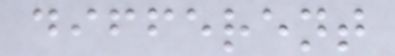different
